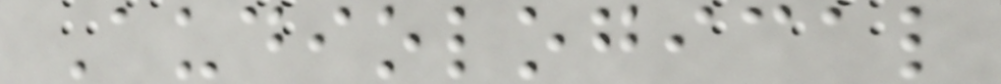Audiological
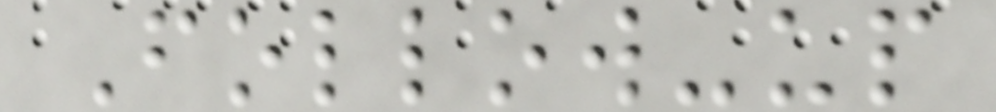Follow-up
